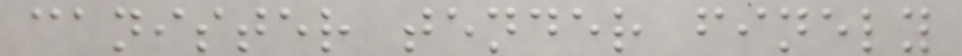canister tender finely
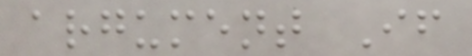argument If
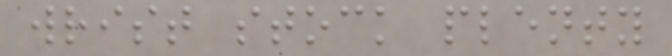wrist stock plenty
